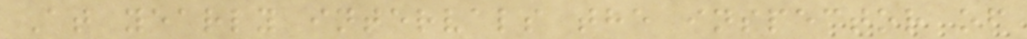At yearly intervals the inspector of
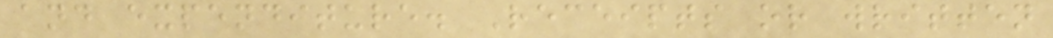and expenditure. Receipts or written
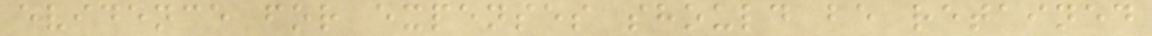evidence for expenses should be retained
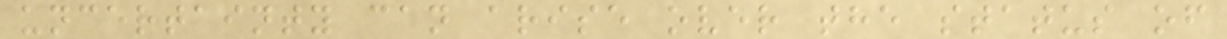uncertainty can arise over the status of
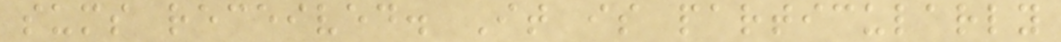sums received. It is particularly
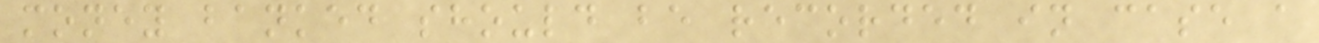money banked should be recorded in case a
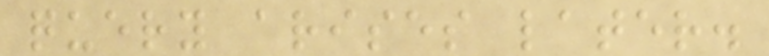query arises later.
